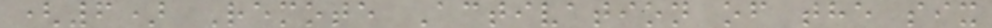(6) Remote Activation of the six
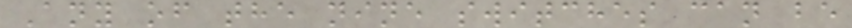Any of the nine switches can be
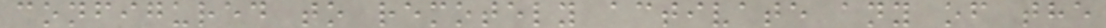configured to remotely activate any of the
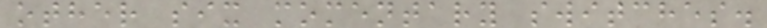other six momentary switches.
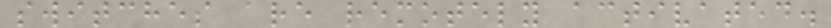switches are remotely activated.
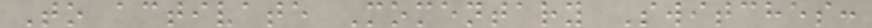To activate Momentary Switches:
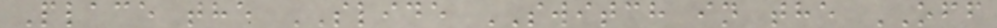Place the SLIDE SWITCH in the OFF
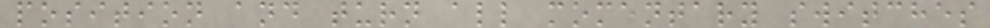position and turn all momentary switches
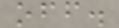off.
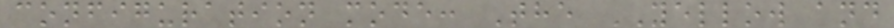configuration mode: The YELLOW and
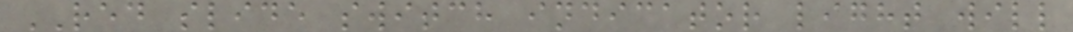RED slide switch indicator light will
